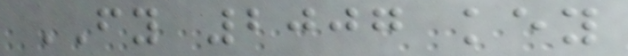FY 2007 key
